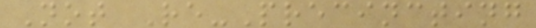Not Re-Precincting
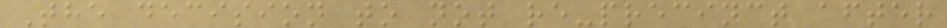The decision to not re-precinct after
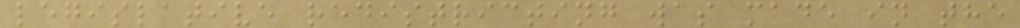legislative redistricting was made in the
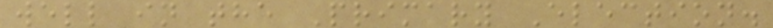well in the Primary Election.
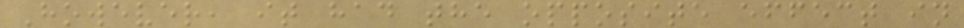However, it had the opposite effect in
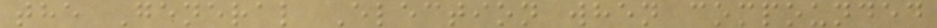the General Election when compounded
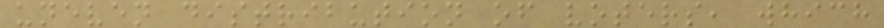uneven distribution of voters, which
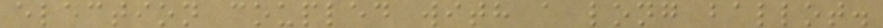election coupled with a long ballot.
